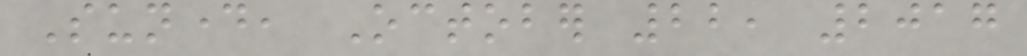Sunday, October 22, 2017
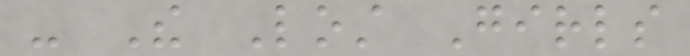- The Lost Girls
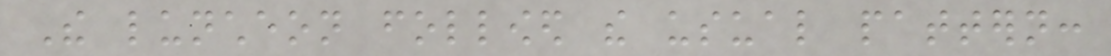The luncheon followed the usual pattern:
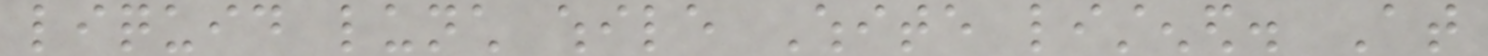liquid lunch while White listened. At
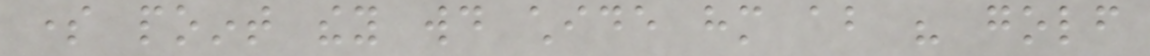some point they would chide him about his golf
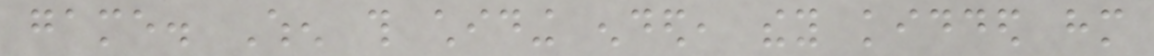game. When this chiding ended, they kidded him
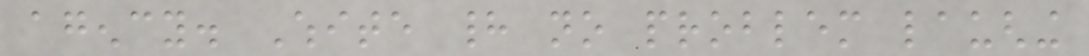agency. White had no problem laughing
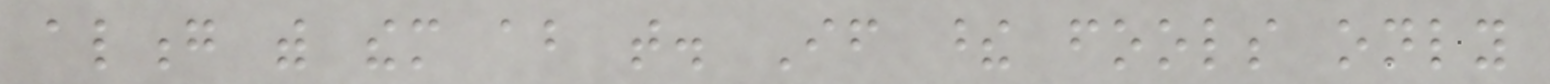along with them about that. If these fools only
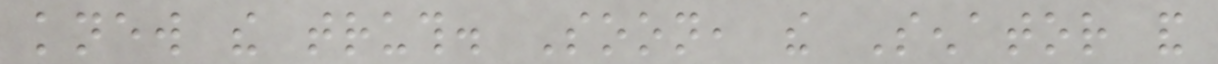knew the truth. Soon, the Senator and
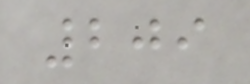209
